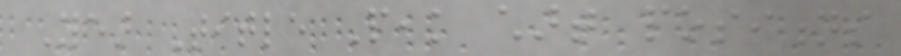Year Title Peak chart positions
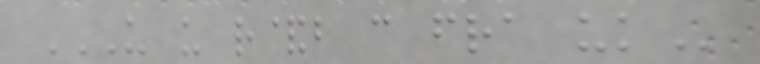US US R&B CAN FRA UK
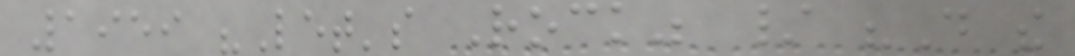1959 "Let's Rock" / "Do the
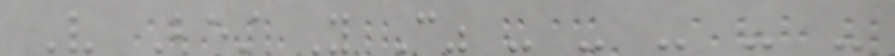Very Best You Can" - - - - -
